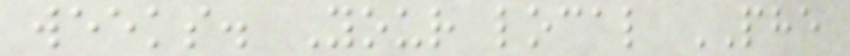weeks. Your local PHE
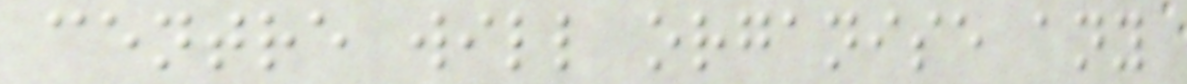centre will organise any
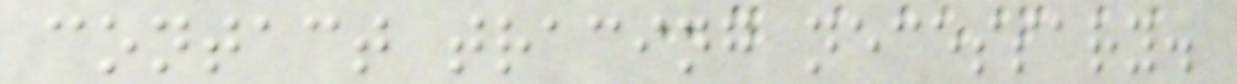contact tracing necessary.
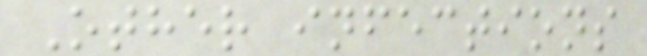Other infections
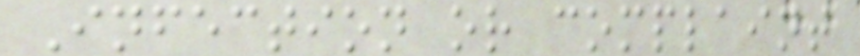Infection or complaint
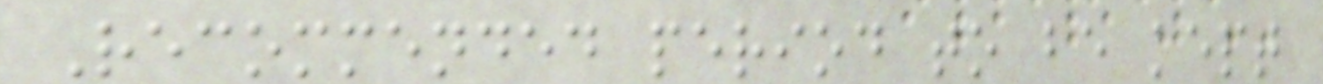Recommended period to be kept
